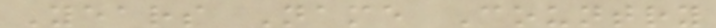Years Name Country
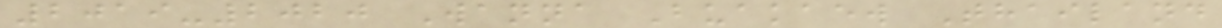2019-2020 Wanna Buakaew Thailand
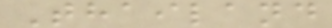Thailand
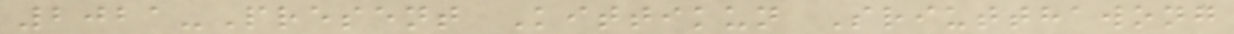2021-Present Kittikun Sriutthawong
